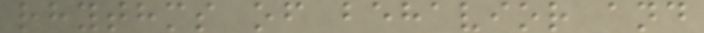rhythms of behavior and
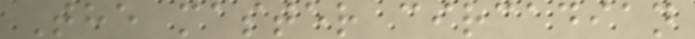The master circadian
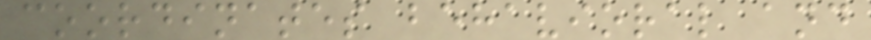coordinates behavioral and
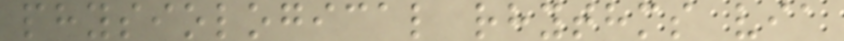physiological rhythms via
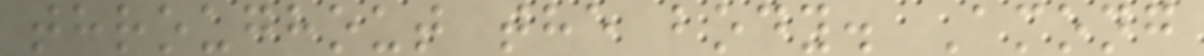throughout the body. Among
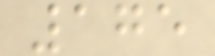175
